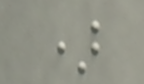)
